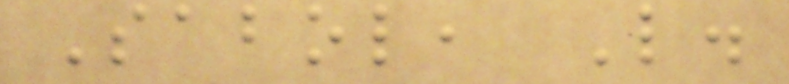Sabol, L.
